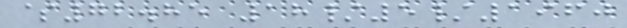$72.85 18/5/1960
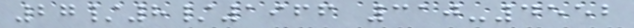27/8/1966 310-4552
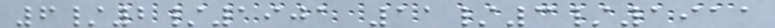6/2/1901 11/3/1911
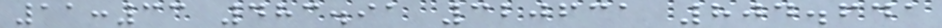11:33 483.91 320631 804.641
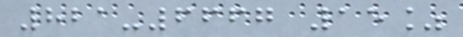821-6667 15%
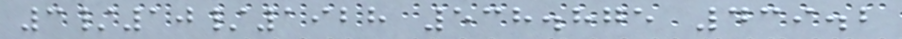3/10/1928 538.875 439.2
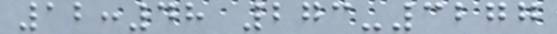12:48 273-3277
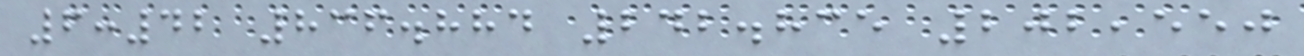6:42 836.884 242.835 202,550
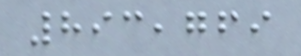893,769
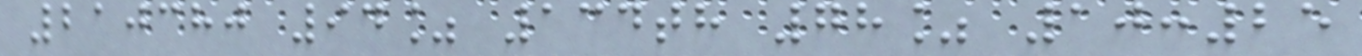210380 94% 134th 78% 10:25
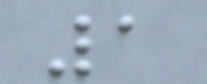1
